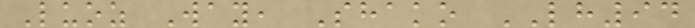Luoz Way, Shako LH94
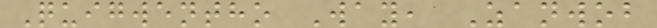Quigwentho Way, Zanwob
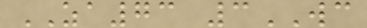ZA73 3WC
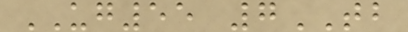UG55 7TB
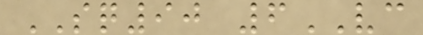SQ90 6VC
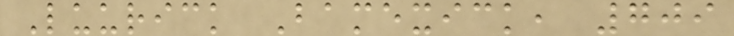Luurick Bamexick, 709
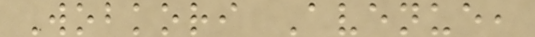Wobkori Avenue,
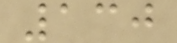130
